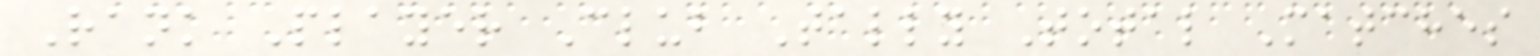Rank Player Club Tally Total Matches
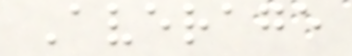Average
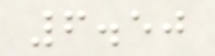6.50
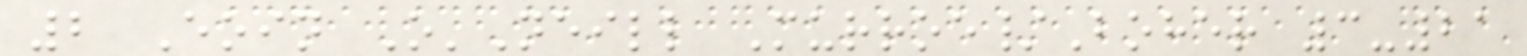2 Eoin O'Neill Murroe/Boher 3-21
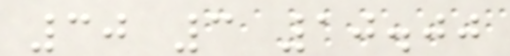30 3 10.00
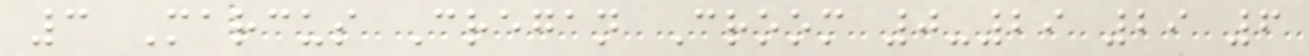3 Marcus Cregan Croom 0-29 29 6
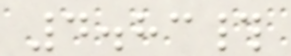4.83#
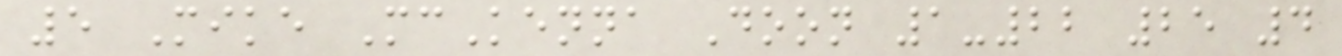5 Mike McKenna Doon 1-22 25 4
